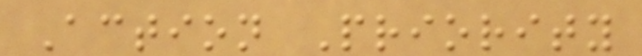Action Priority
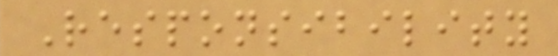Responsibility
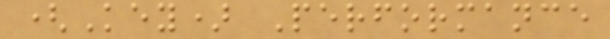(Key) Performance
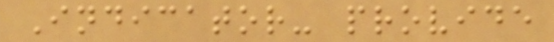Indicator- provide
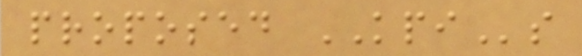proposed KPIs
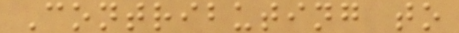Contributing to
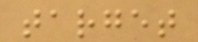target
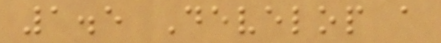1.5 Develop a
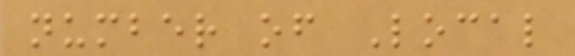number of Local
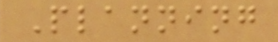Planning
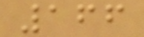166
